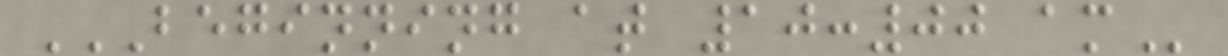BEGINNING AT 10:00 AM
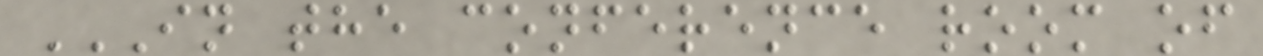IN THE CONFERENCE ROOM OF
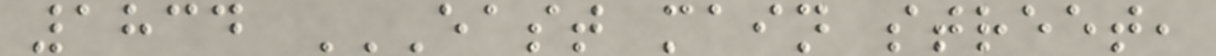1834 EAST MAIN STREET,
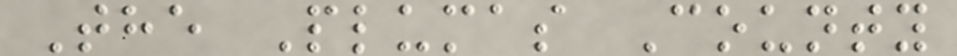The Plumas County
